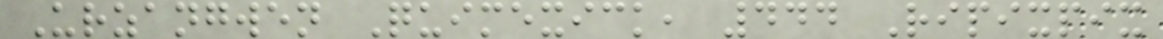Urzangwen Quimexick, 444 Ripixpix
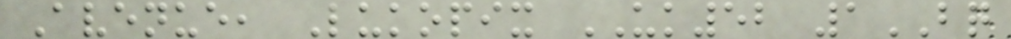Avenue, Lukopix UK52 1BQ
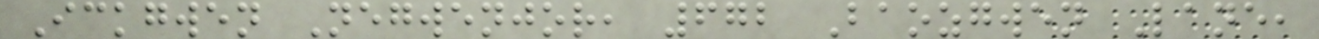Ickgwen Negwenjor, 672 Baozgwen Lane,
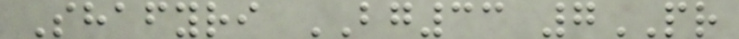Shafyri BG33 7PR
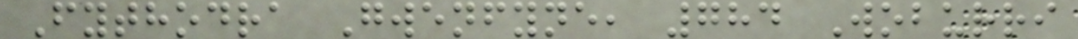Fythodra Gwenfyne, 784 Woburri
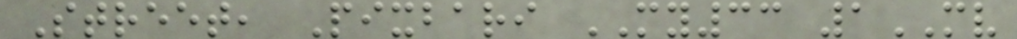Street, Pixbari MY33 1MV
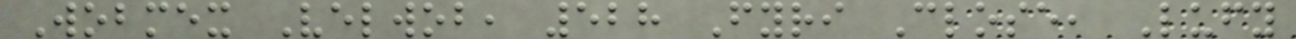Wobmex Velwob, 528 Fyri Close, Lufy
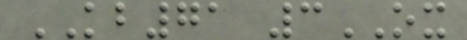KB71 3OX
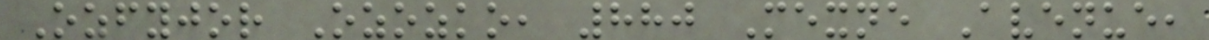Ozfyjor Ozozko, 880 Mexne Avenue,
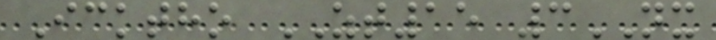Icktho ZT15 3NX
